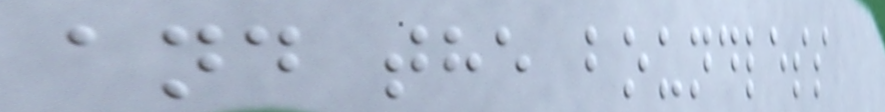and the boundless
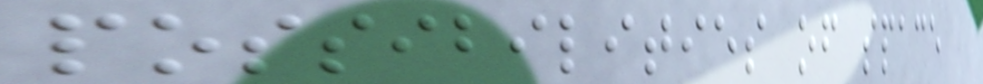possibilities of space
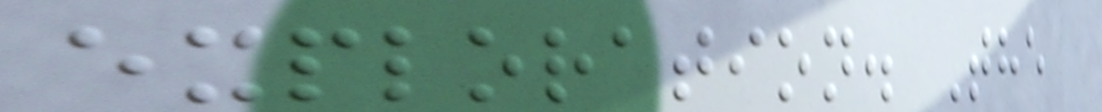exploration. The
